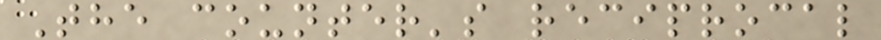The counter's reciprocal
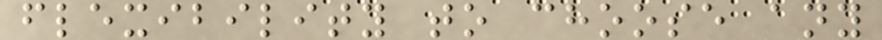flexibility to choose any
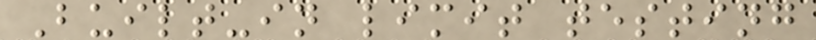Built-in limit testing
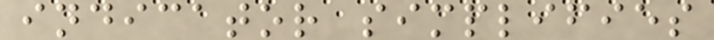indicator simplifies
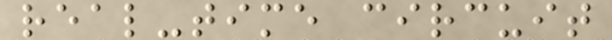real-time circuit
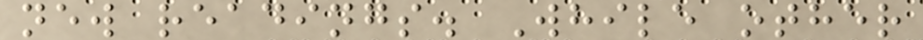new readings. While other
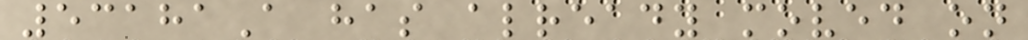53181A has already moved on
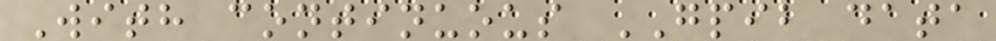With continuous GPIB data
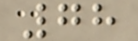78
